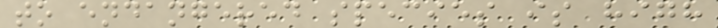to endangered species is high
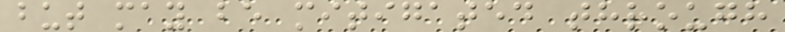but may be mitigated through
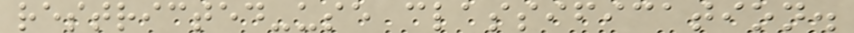restricted-use classification.
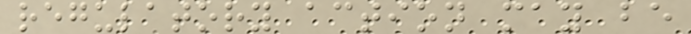regulatory action may be
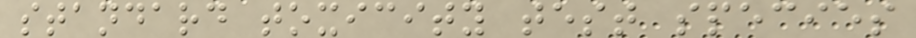standard toxicity test species
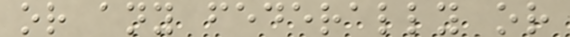or any federally or
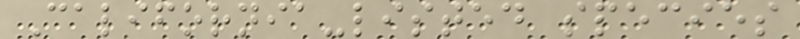California-listed species
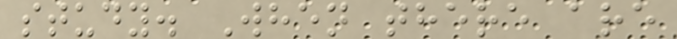study. When there are
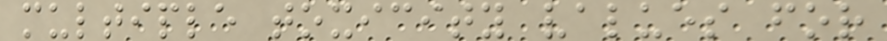multiple toxicity values for
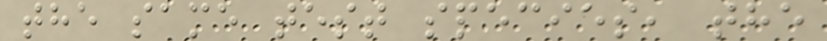the same test species, the
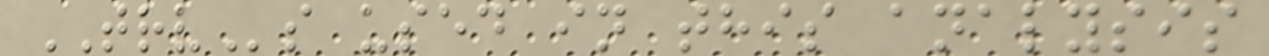TRVs used in this analysis
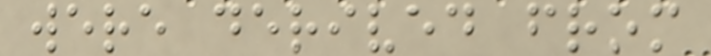were derived from
